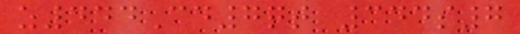z444Cd7qt 344s7
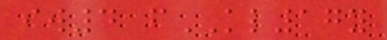iw4 fKL17y
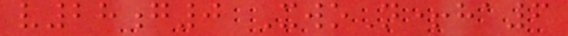v28g0 XwoN+ha6
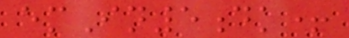emIn5dk+
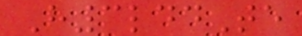H3lddTe
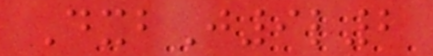DxbJ9l2
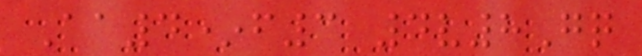Aa4*f3 4v8Gq
